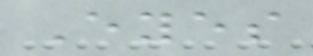Eyes
